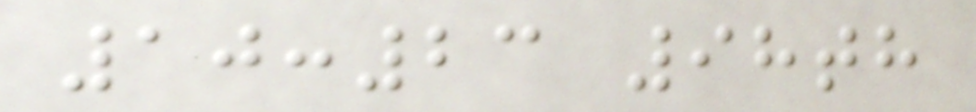10:23 98th
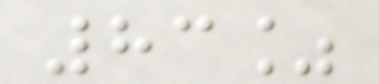83%
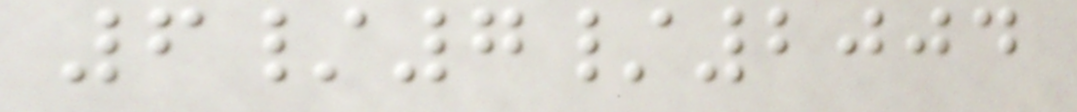6/7/2004
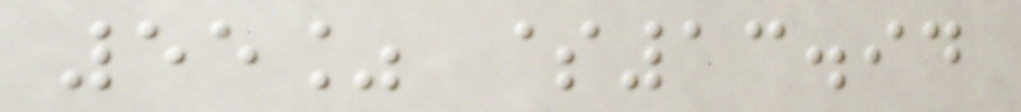55% $13.94
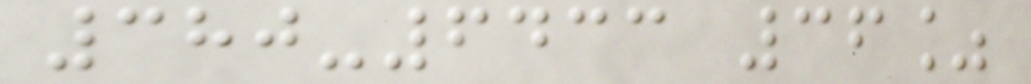380-6433 36%
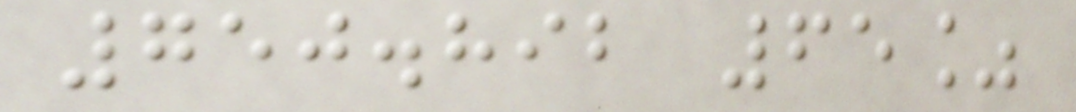750.892 65%
